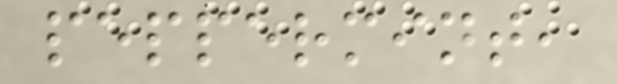peppermint,
